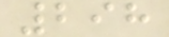298
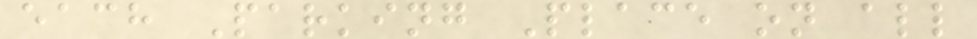each Parking Place on all
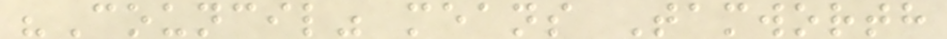"Council" means Tamworth
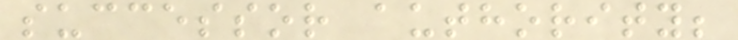successor authority;
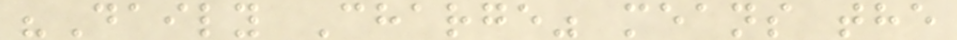"Daily Charge" means the
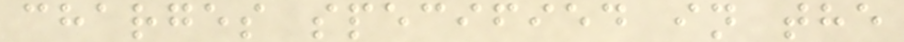charges specified in the
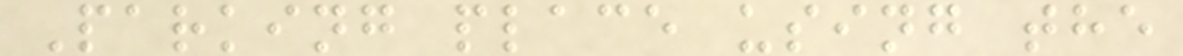Parking place using the
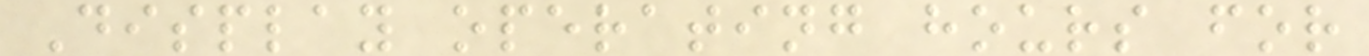Display operating hours for
